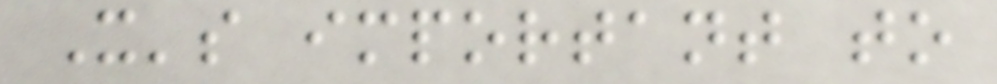It's important to
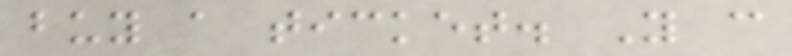buy a ticket. You can
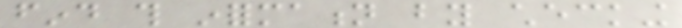find this information by checking
